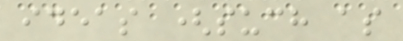ideas (such as
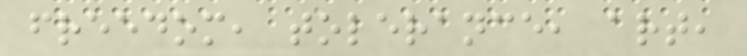freedom, tolerance, art,
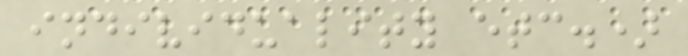individuality etc.)
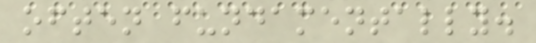often fundamentally.
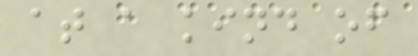at a kind of
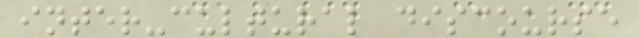inter-cultural discourse
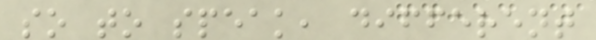so to speak, different
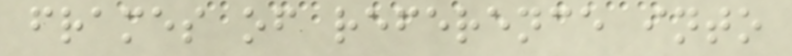frames of reference into
